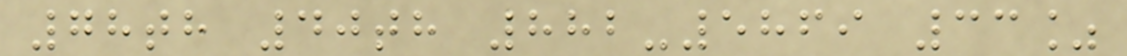78th 40th 882-5869 33%
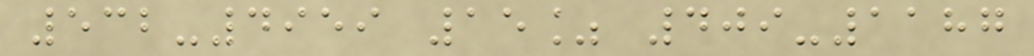532-4959 15% 409-1187
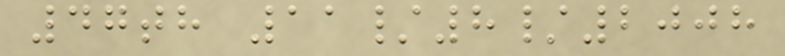47th 11/8/2008
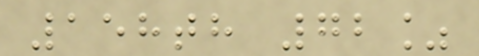158th 72%
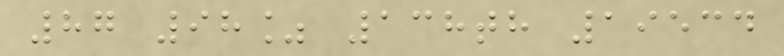87 98% 138th 19534
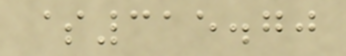$315.70
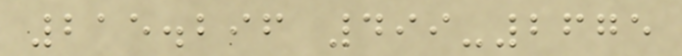215.296 499-2675
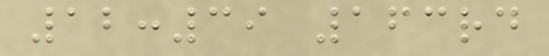12:39 163rd
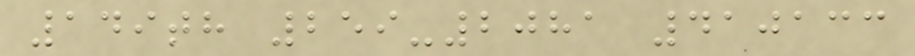149th 259-2081 410133
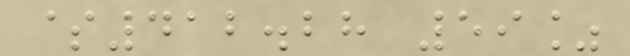$412.28 59%
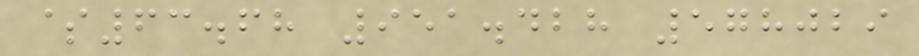$63.68 951.428 578029
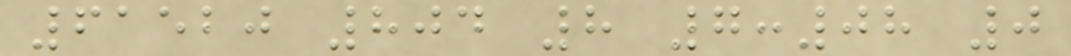61520 804 8 7:08 0
